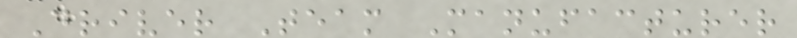Driver Team Manufacturer
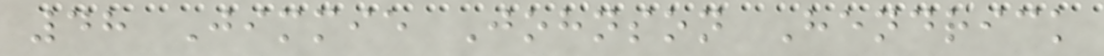48 Jimmie Johnson Hendrick
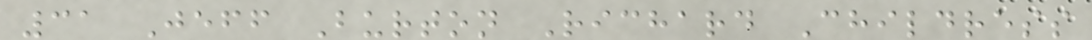31 Jeff Burton Richard Childress
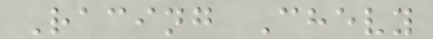Racing Chevy
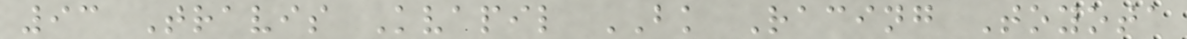93 Travis Kvapil BK Racing Toyota
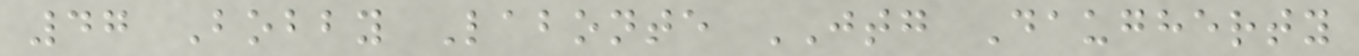47 Bobby Labonte JTG Daugherty
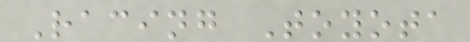Racing Toyota
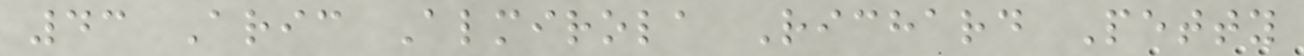43 Aric Almirola Richard Petty
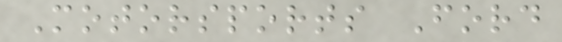Motorsports Ford
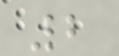2
